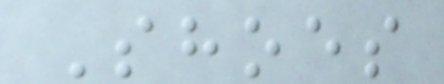Shoes
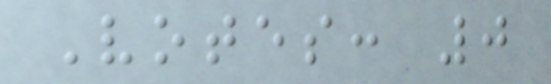Votes: 0
